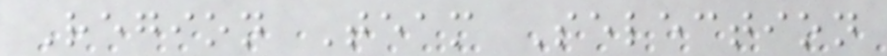Region Team Selection
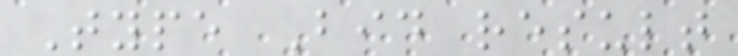Type Bid result
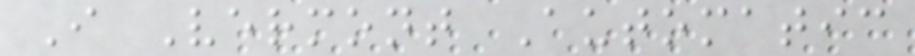I Vermont Automatic
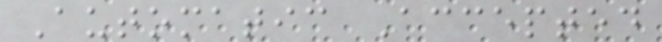Automatic Accepted
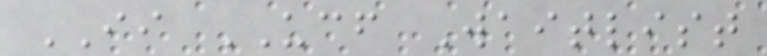II UCF Waitlist
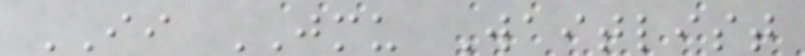II JMU Waitlist
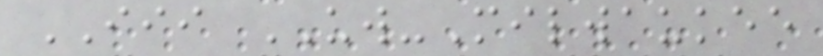III UW-Milwaukee
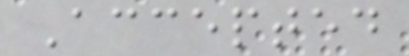Accepted
